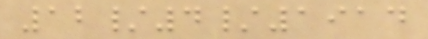12/4/1914
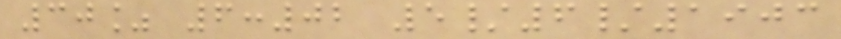30% 6:02 5/6/1903
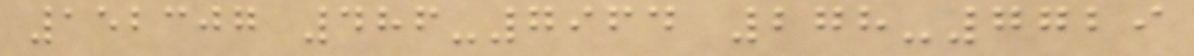152307 486-7964 278-7729
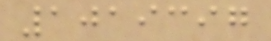1019397
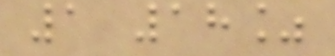1 18%
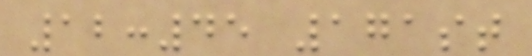12:45 171st
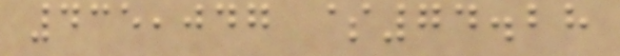435,047 $74.28
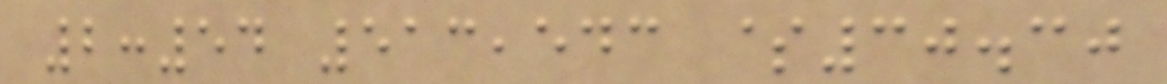2:54 513,543 $30.30
